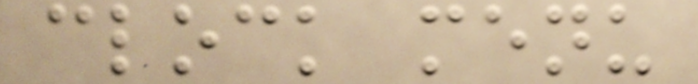clock menu
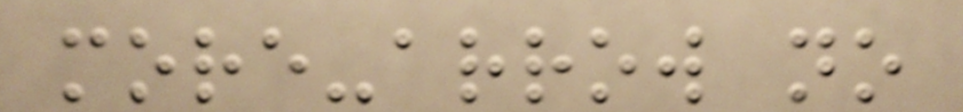more-arrow no
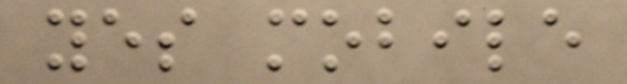yes mobile
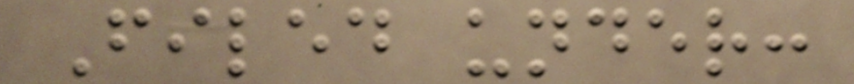Filed under:
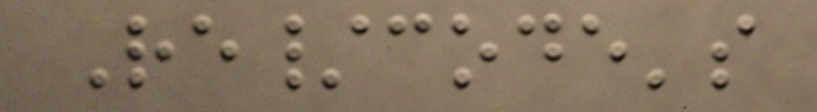Re/code's
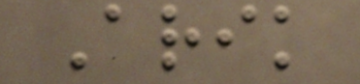Arik
